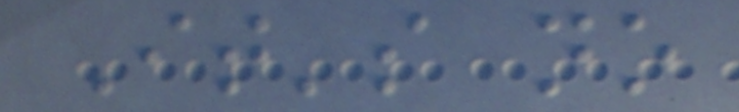It's no
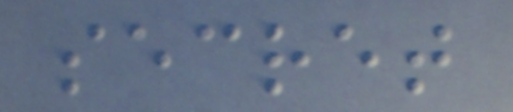secret
